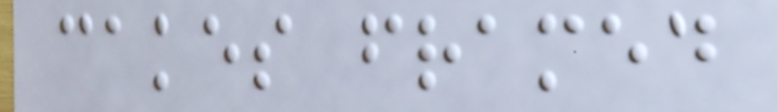cakes framed
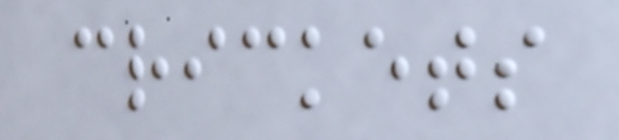crickets
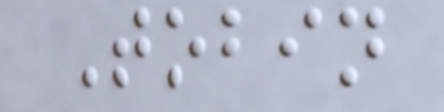Tobin
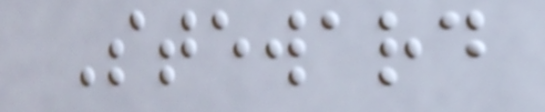Steward
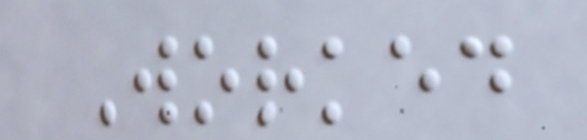Worked
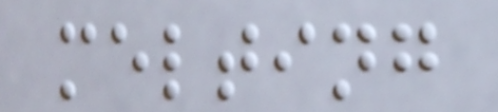melting
